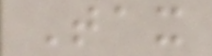Tax
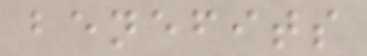benefits
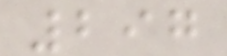297
